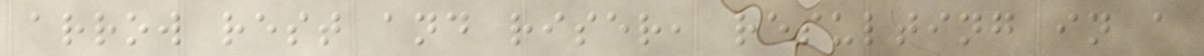arrow rest and riser, resulting in a
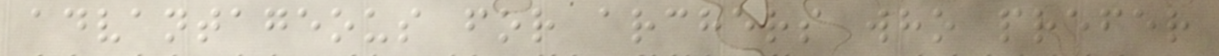advantageous for archers who prefer
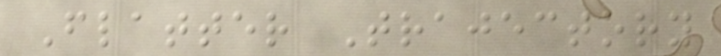Flatter Trajectory
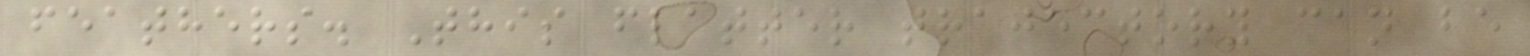feathers. This flatter trajectory can be
